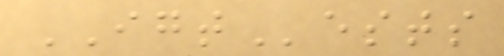IGTests
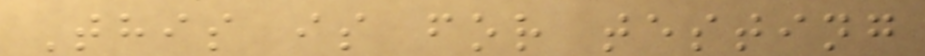This is for testing
